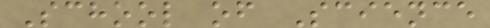School of Science
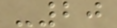-20
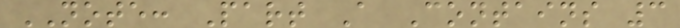NOTE: Part A Contains 3
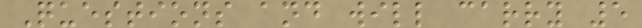Questions and will carry 5
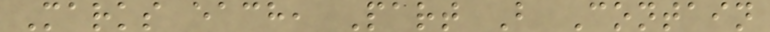Marks each, Part B Contain
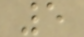5
